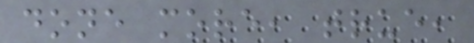done more, true,
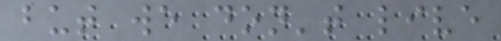but we don't live
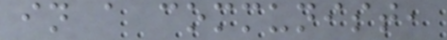in a communist,
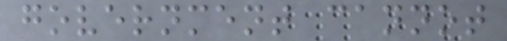government cannot
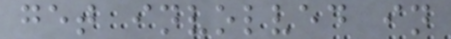get involved in
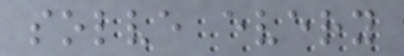solve every
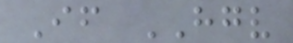If HGV
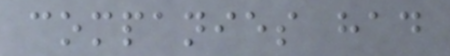companies had
